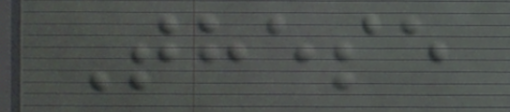These
